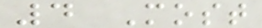4 Most
